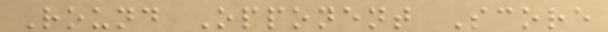Round Opponent Score
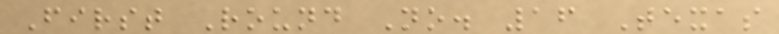First Round No. 16 Texas
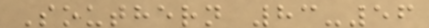Southern 83-56
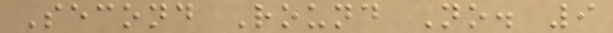Second Round No. 9
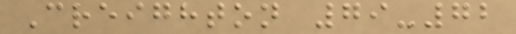Creighton 79-72
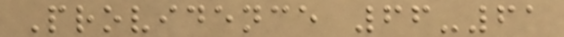Providence 66-61
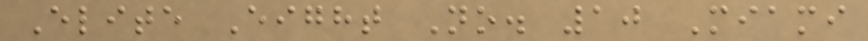Elite Eight No. 10 Miami
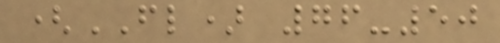(FL) 76-50
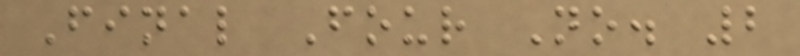Final Four No. 2
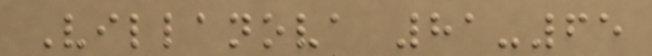Villanova 81-65
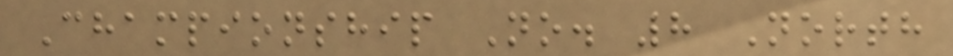Championship No. 8 North
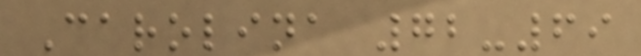Carolina 72-69
